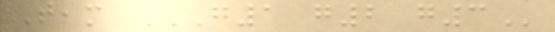Team G1 G2 G3
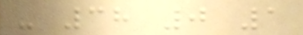- 38 0 1
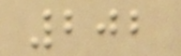202
